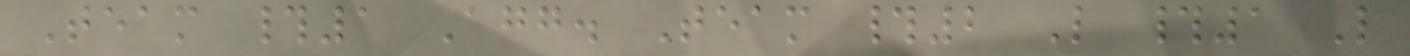Team #1 Agg. Team #2 L #1 L
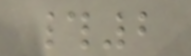#2
